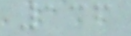136
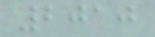2010
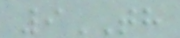9TH
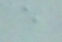e
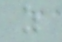z
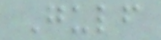Gulf
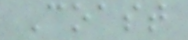Coast
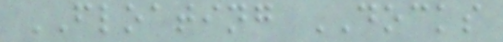FLOATING DOCKS
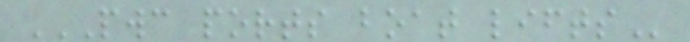PWC PORTS BOAT LIFTS
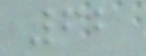62
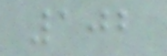102
